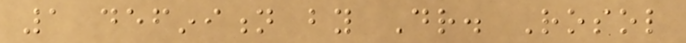1 definition by Dr. Rosol
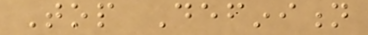Top Definition
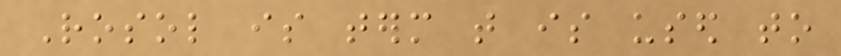Rosol is term that is used to
